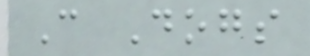Can Dogs
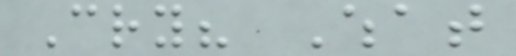Cry? What
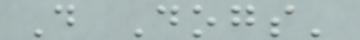Do Dogs'
